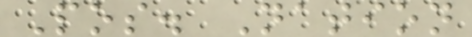Pos. Nation
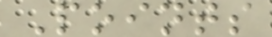Points
